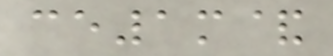ce1m&
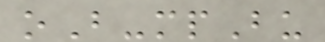oB-mpBu
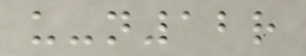u-n12r
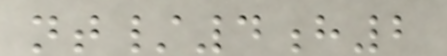nt/4h2
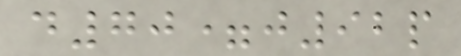d70=j92p
